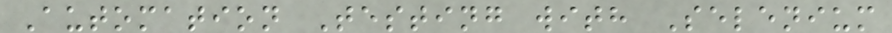Automation Testing with Selenium
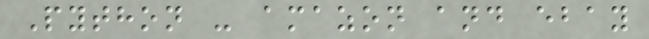Python - amazon and ebay
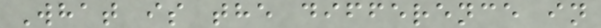What is the difference in
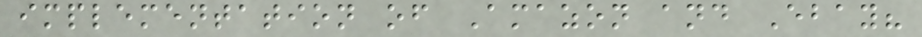implementation of Amazon and Ebay?
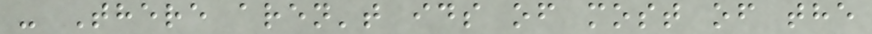- There aren't ids of most of the
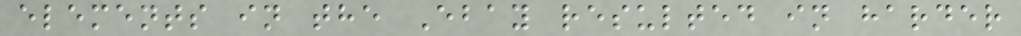elements in the Ebay resulted in harder
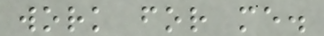work for me.
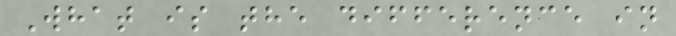What is the difference in
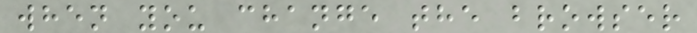when you change the browser
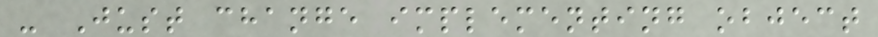- Just change implementing object
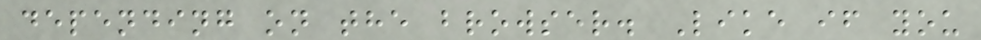depending on the browser. Like if you
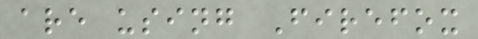are using Firefox
